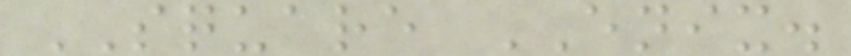SQUARE ENIX.
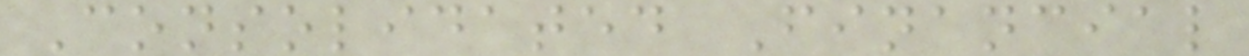Consolidated Financial
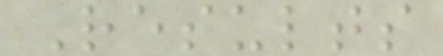Results
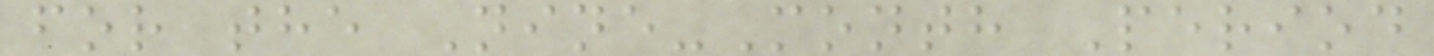for the Nine-Month Period
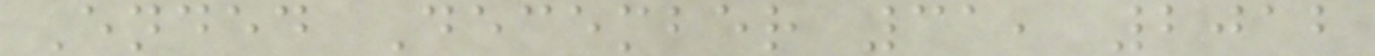Ended December 31, 2012
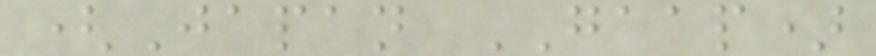(Japan GAAP)
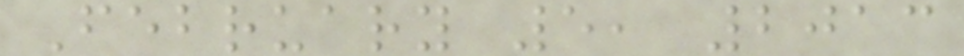February 5, 2013
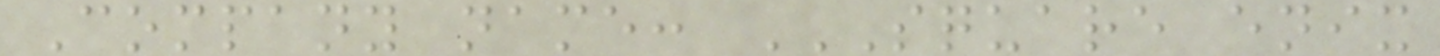Company name: SQUARE ENIX
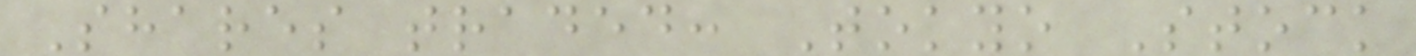Shares traded: Tokyo Stock
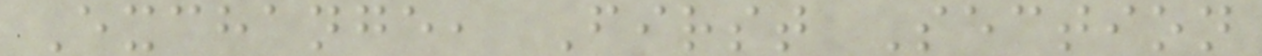Exchange, First Section
